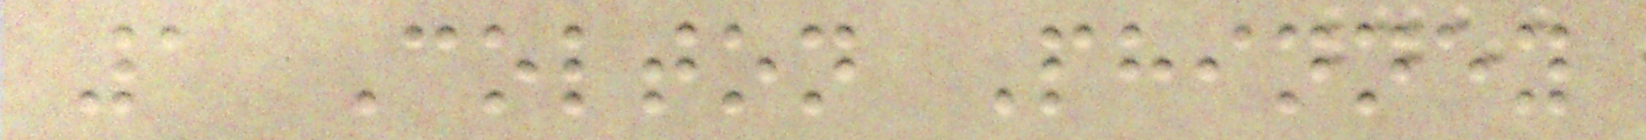1 Colton Phinney
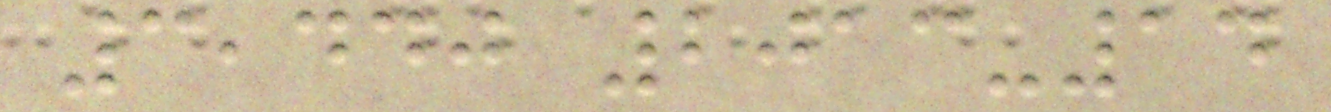3,440 2013-14
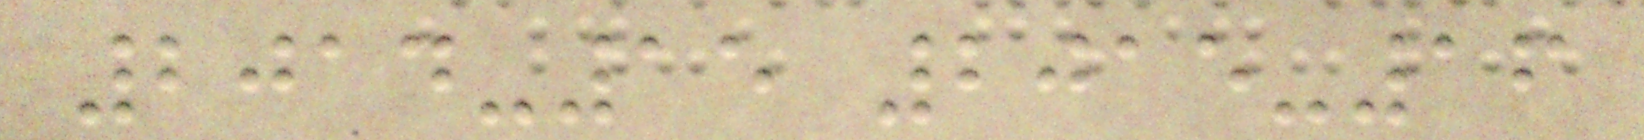2014-15 2015-16
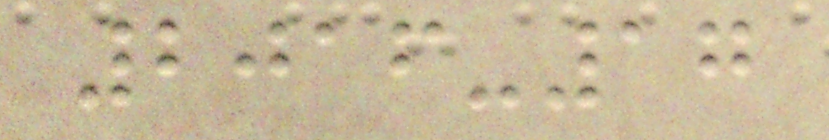2016-17
